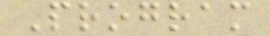Program
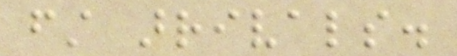first arrivals.
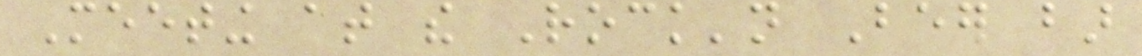Meeting at the Rock'n Beer bar
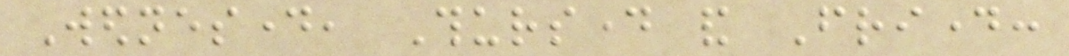Wednesday, Thursday and Friday:
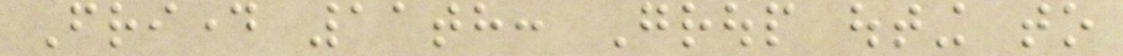Friday 11th: Group outing to
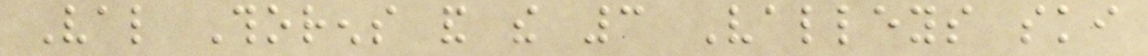Val Thorens and the 3 Valleys ski
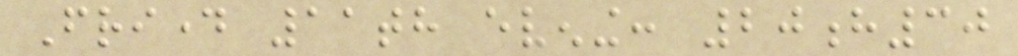Friday 11th evening: 20h30
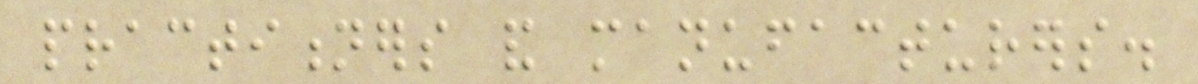practitioners and manufacturers.
